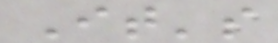It's
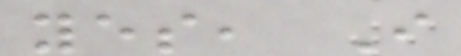yes, I
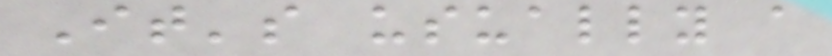It's usually a
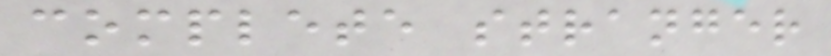complete stranger
